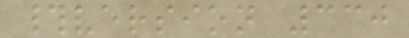#version 330
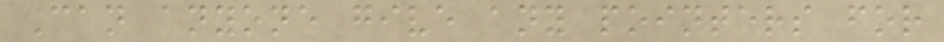Can anyone give any pointers for
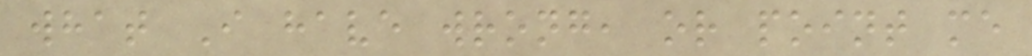what I have wrong, or point me
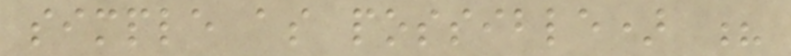simple as possible) ?
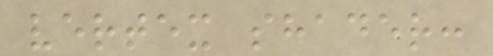vertex shader:
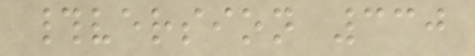#version 330
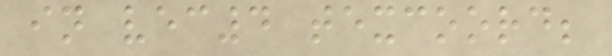in vec4 texcoord;
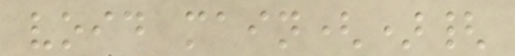void main(){
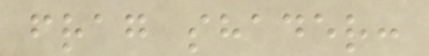frag shader:
